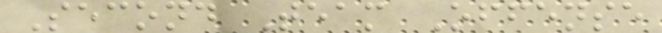Second Team Offense
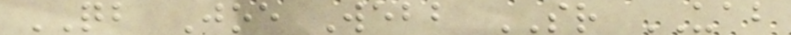QB Joe Webb SR UAB
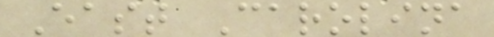East Carolina
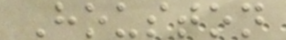Houston
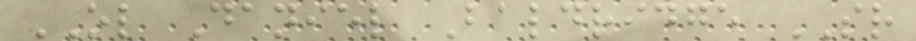OL Daniel Baldridge SR
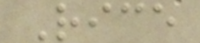Rice
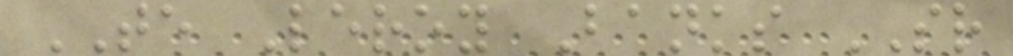TE Leroy Banks SR
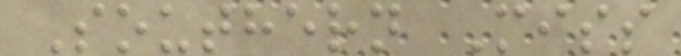Southern Miss
